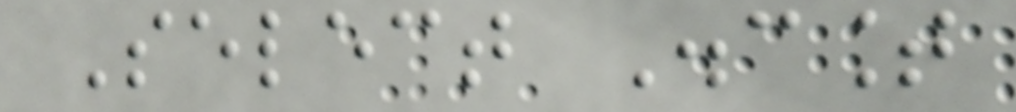Select Discount
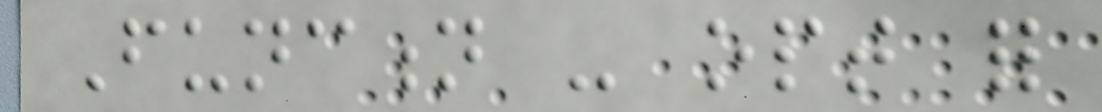Function - opt for
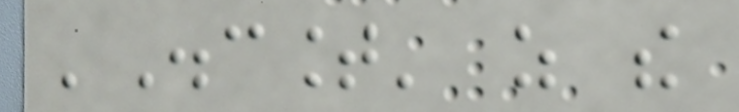'Discount' as the
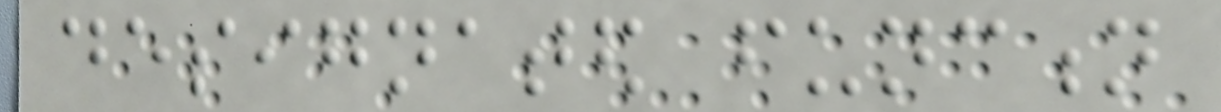designated function
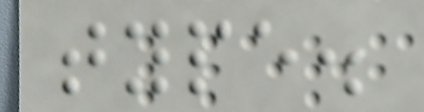type.
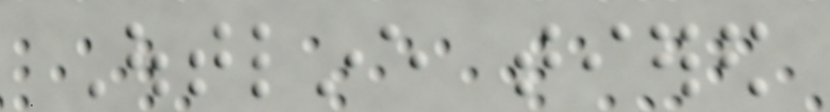Outline tiered
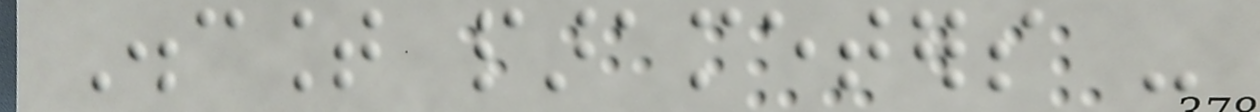Discount parameters -
